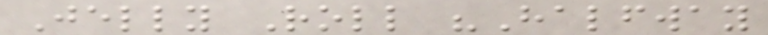Jelly Roll "Halfway
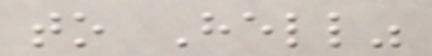to Hell"
